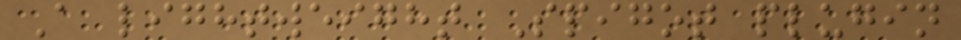A lightweight Spigot plugin
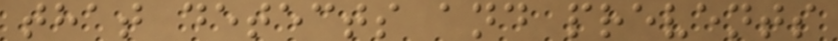that detects and prevents
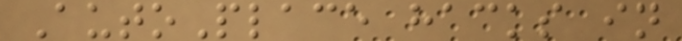AutoPlace hacks in
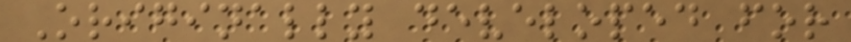Originally developed for
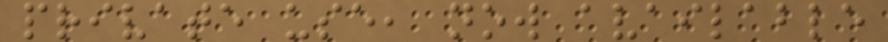private use, now available
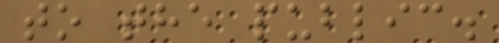to the public.
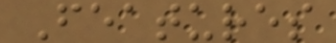Features
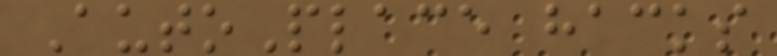AutoPlace hacks
